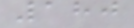180
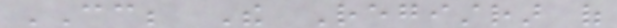CC; The Registrar of
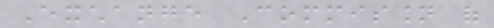Exchange Commission of
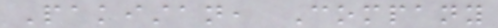Pakistan, Company
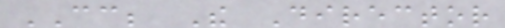CC; The Director
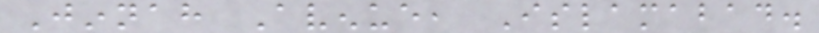Jinnah Avenue, Islamabad.
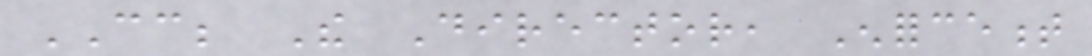CC; The Director, Enforcement
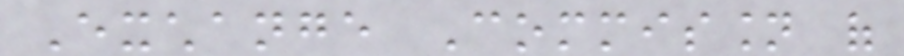Exchange Commission of
